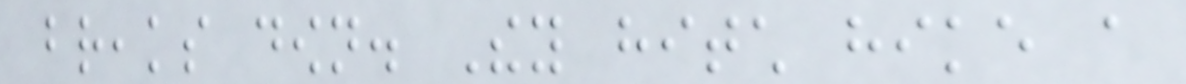breaks down. They hitch hike a
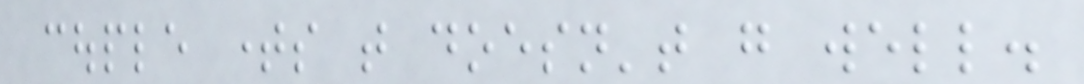couple times that doesn't go well.
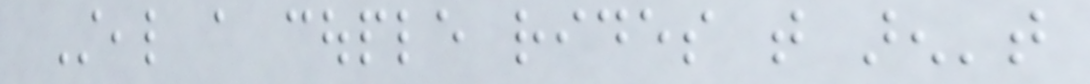Steal a couple rides that aren't
